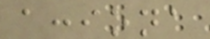acciona
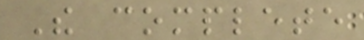The complete
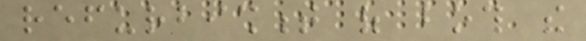refurbishment of both the
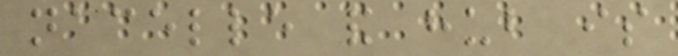nacelle and hub is
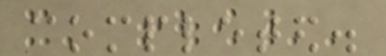completed.
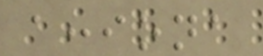acciona
